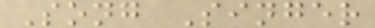Song Singer
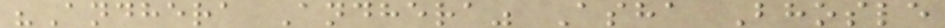"Andhera Andhera" Asha Bhosle
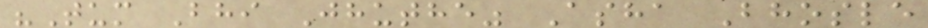"Tum Bhi Jhuthe" Asha Bhosle
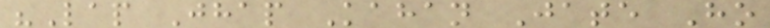"Lap Jhap Kahan Jate Ho
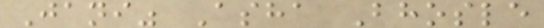Jani" Asha Bhosle
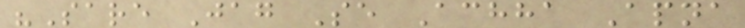"Sare Jag Se Achha Apna
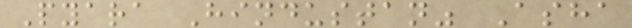Pyara Hindustan" Asha
